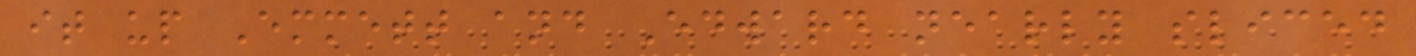it up Emmett and Edward nearly sliced
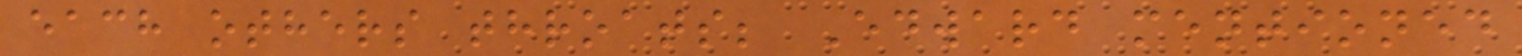each others throats; Edward mentioned
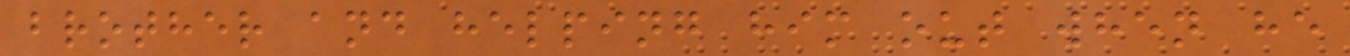brother and helping him out when he
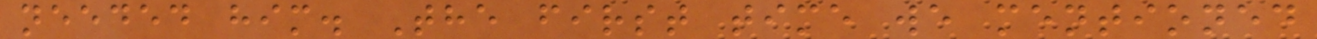needed him. The first time we mentioned
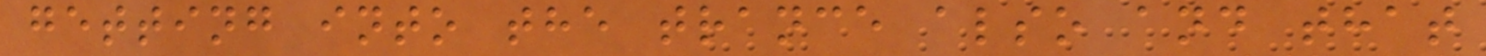getting into the trance also and that
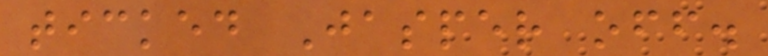ticked Jasper off.
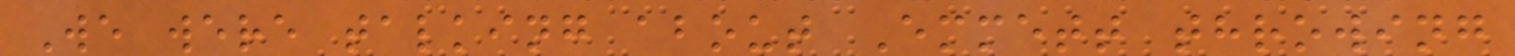We were talking about Emmett throwing
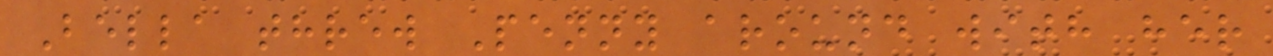Bella threw Penny around with her
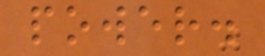power.
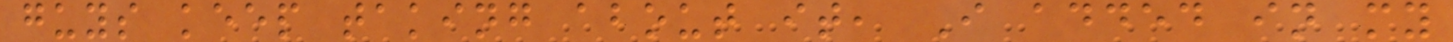guys keep taking about it, I added in my
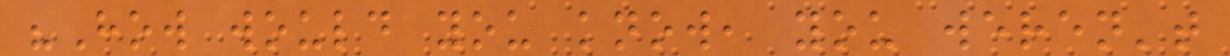"How would you know, you weren't
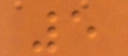5
